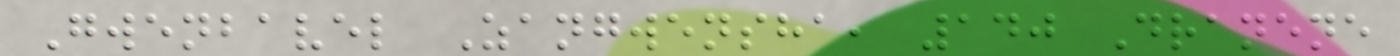Gwenbavel Zangwensha, 140 Dranene
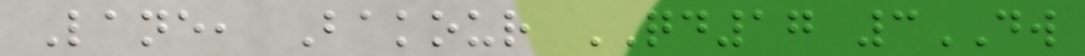Lane, Bakour QD17 3DW
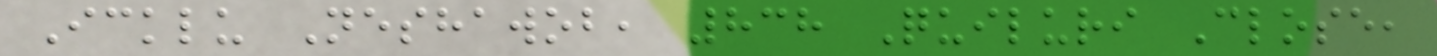Icklu Neshawob, 838 Quiluri Close,
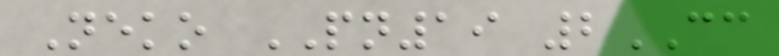Neko PN19 2CC
